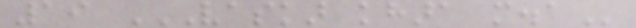19 VASKAR KHARA M.A
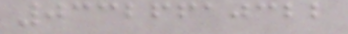03326610322
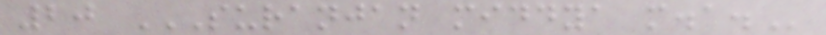20 SURANJAN MIDDYA M.A.
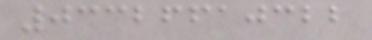03326610322
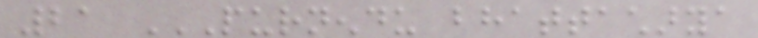21 PURNENDU BHATTACHARYA
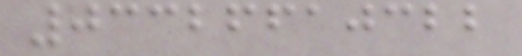03326610322
